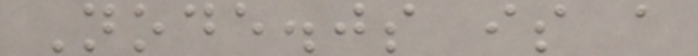Node.js is a
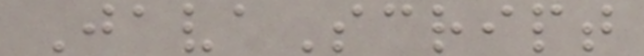JavaScript
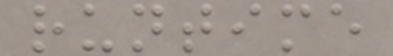runtime
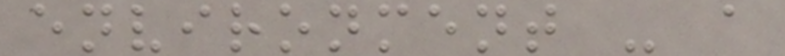environment - a
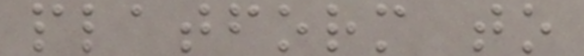platform to
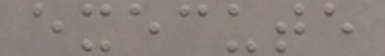execute
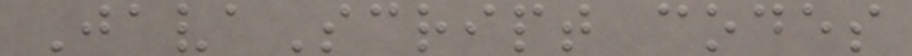JavaScript codes
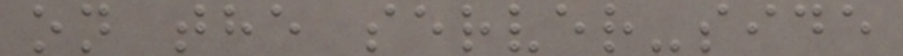on the server-side
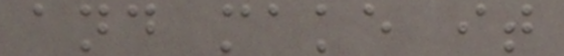and make it
